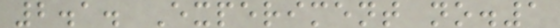2.1. Experiment no.1
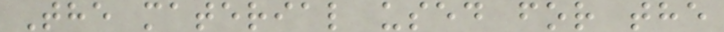The material used for the
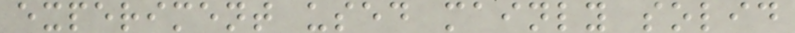experiment used mainly solid
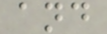and
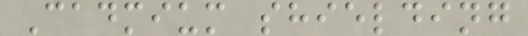Cadmium shielding
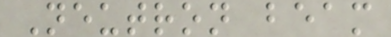Neutron beam
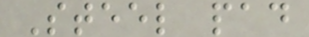Steel pad
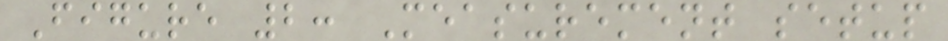Figure 2: Measurement setup
